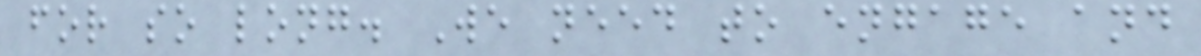for so long. We need to engage and
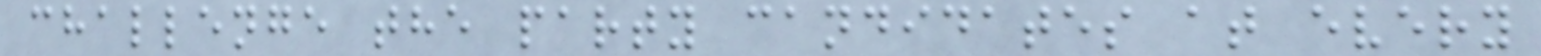challenge the party candidates at every
